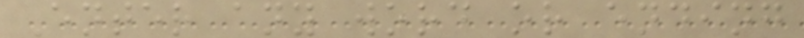Enter any word or ending
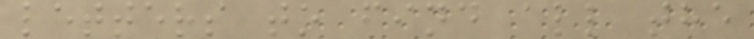letters to find all the
